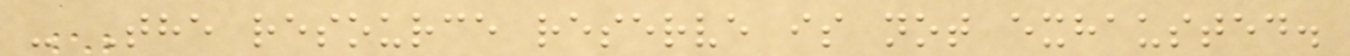- The resource reserve is not exhausted.
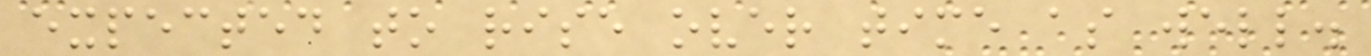expected to rise over time as well.
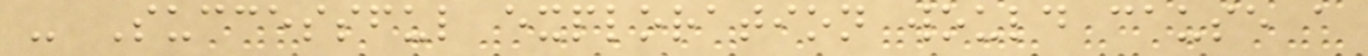- Successful exploration would cause a
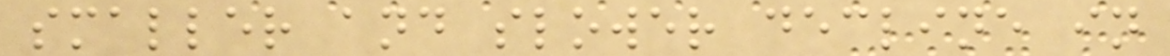smaller and slower decline in
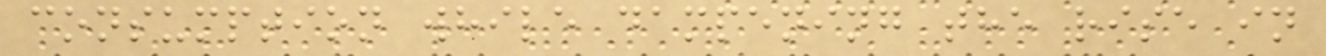consumption while dampening the rise in
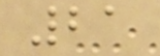21
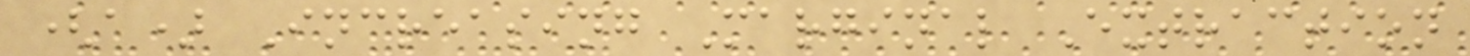(a) Increasing Marginal Extraction
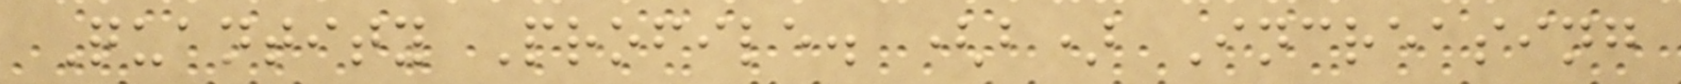Quantity Profile. (b) Increasing
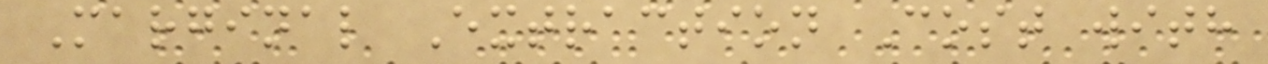Marginal Extraction Cost with
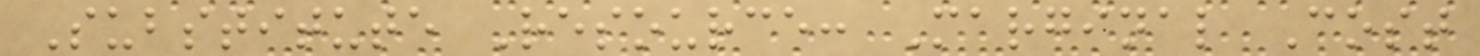Substitute Resource: Marginal Cost
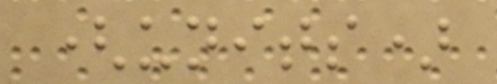(units)
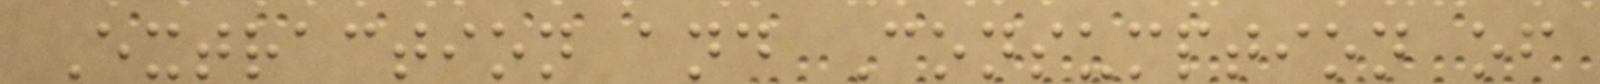Extraction and Consumption of
